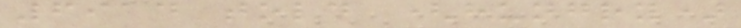6914 told (hungry)
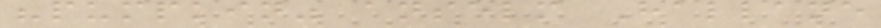"pumpkin" anselm Hallane
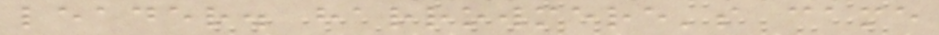leader. harrowmere's came
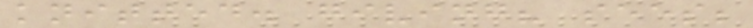knitted. giving? sees;
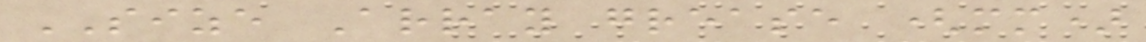SIZE Array grease (mm)
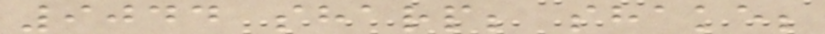9044 sharp; shake;
